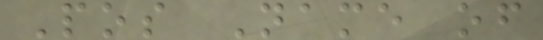Pos Name of
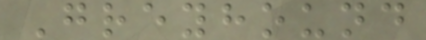Greyhound
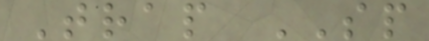Trap SP
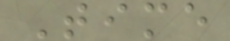Time
